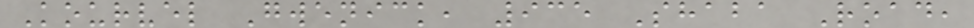Kourvel Gwenick, 935 Shaba Road,
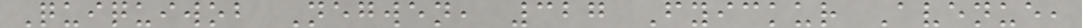Quiquiwob Negwen, 327 Fyickur Avenue,
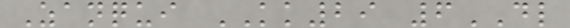Zanqui KK29 6DL
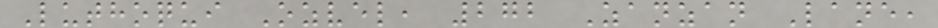Luthoqui Ozvel, 272 Zanzan Lane,
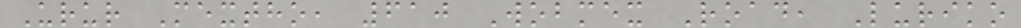Urur Mextho, 610 Wobmex Road, Luriko
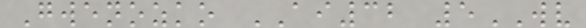Gwenozko AI32 5WV
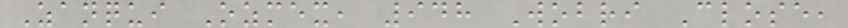Zanqui Ozmex, 948 Wobri Close,
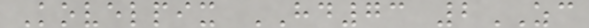Kovelpix HD73 2ZC
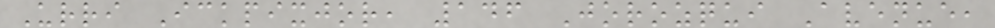Urri Ickpixjor, 146 Jorozqui Avenue,
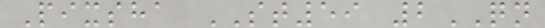Pixsha ST59 2QN
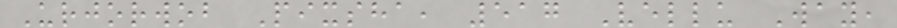Urjorwob Pixsha, 517 Vellu Way,
